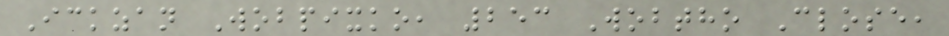Ickzan Wobpixko, 253 Wobtho Close,
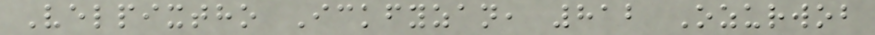Velpixtho Ickfyzan, 812 Ozurwob
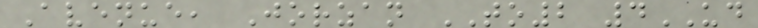Avenue, Jorzan TO2 4UD
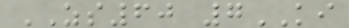ZS60 7KI
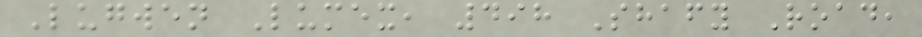Lugwen Lumex, 498 Shafy Road,
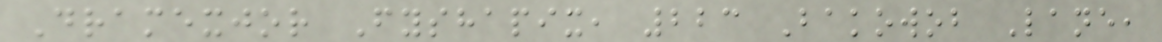Dramexjor Fyshapix, 223 Bakowob Lane,
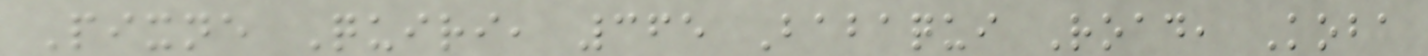Pixne Quiri, 365 Babaqui Road, Koba
